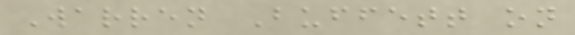Warren Buffett on
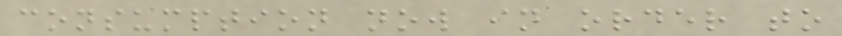consumption now in order to
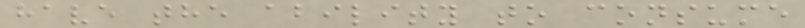have the ability to consume
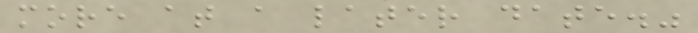more at a later date."
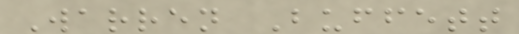Warren Buffett
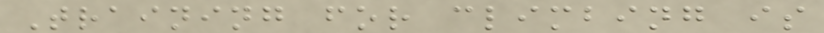Training for climbing is
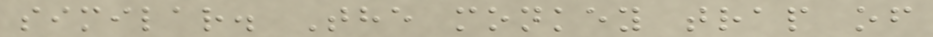similar. The monkey trap of
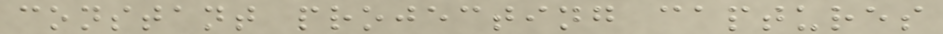constant projecting captures
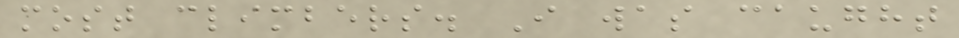most climbers. I was caught
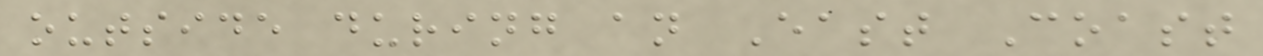outside during an East Coast
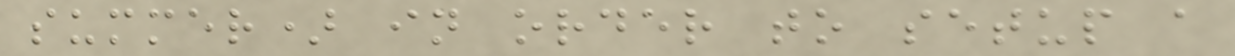summer) in order to setup a
